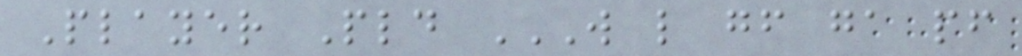Player Pld W L GF GA PF
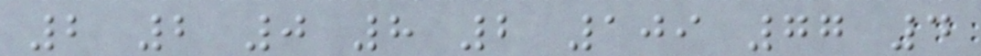2 2 0 8 2 109 77 4
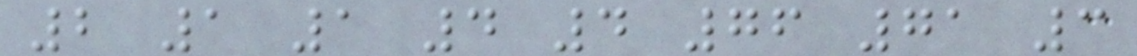2 1 1 4 4 76 71 3
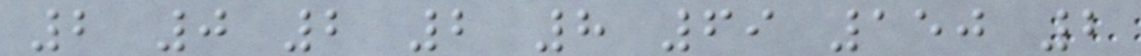2 0 2 2 8 69 150 2
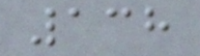138
